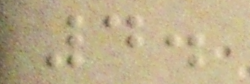4.
